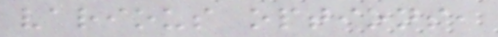various options,
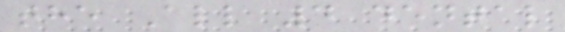the All 4 dental
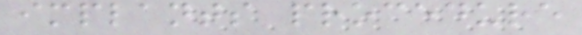implants procedure
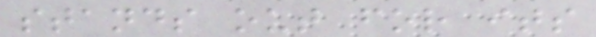stands out for its
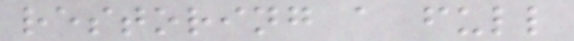restoring a full
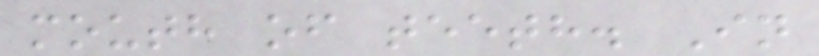mouth of teeth. In
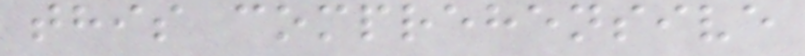this comprehensive
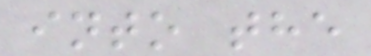into the
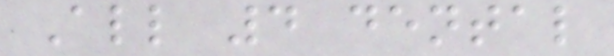All 4 dental
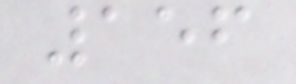156
